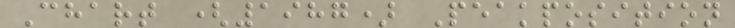Chart (1987) Peakposition
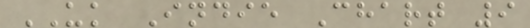UK Indie Chart 9
